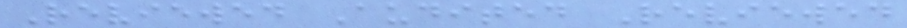Reviewed Audited Reviewed
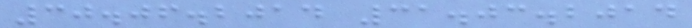30.06.2014 31.03.2014
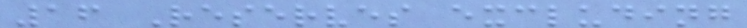16 Reserves excluding
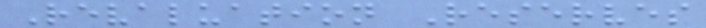Revaluation Reserves
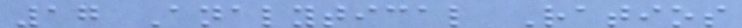17 Analytical Ratios
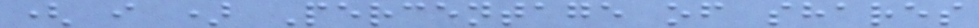( i ) Percentage of shares
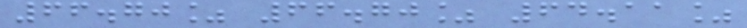66.70% 66.70% 64.11%
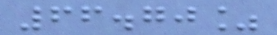66.70%
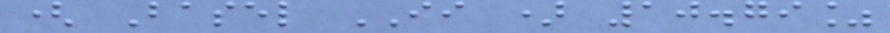( Basel II ) 10.79%
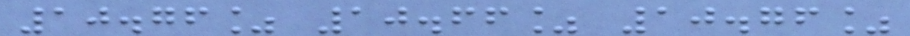10.76% 10.66% 10.76%
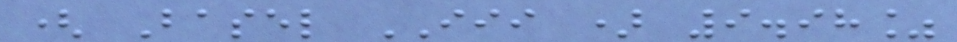( Basel III ) 9.98%
